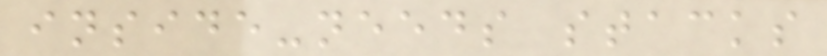inside-needs stacks
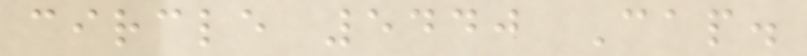circle 5440 Cap.
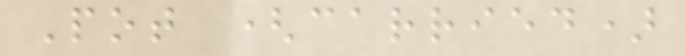Pot (carried)
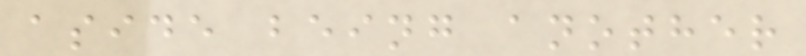aside being another
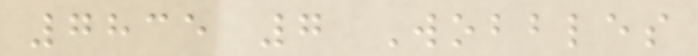7835 7 Wobbles
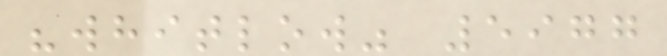"whitlow" 5977
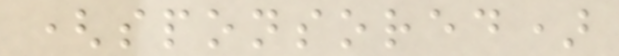(sponsored)
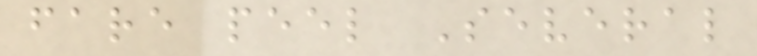fare peel Several
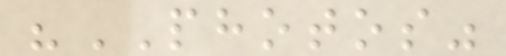"PHOTOS"
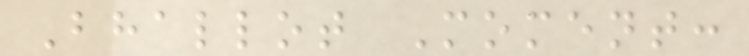Bhallot Moment:
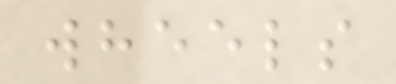wheels
